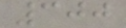300
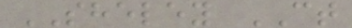SHELEY CT
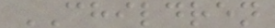CHILDREN
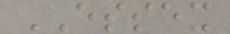ESSEX
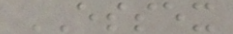ESSEX
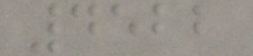4522
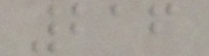216
